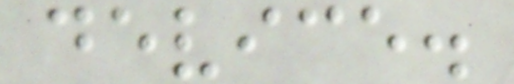device.
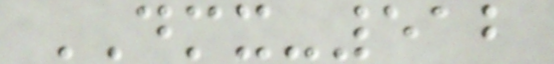DMX-512
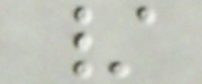/
